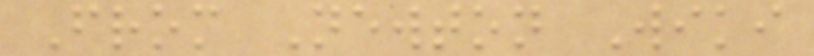From Newton Wiki
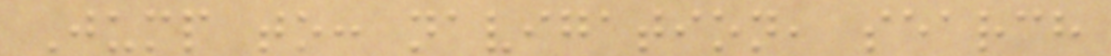Jump to: navigation, search
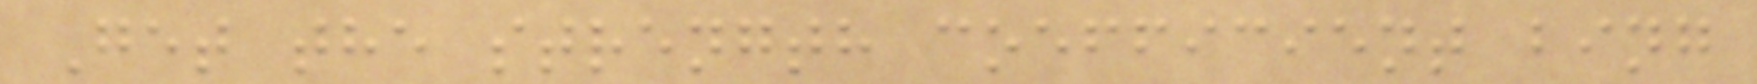Get the strength coefficient bing
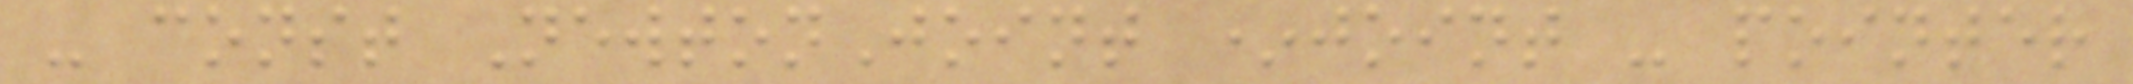- const NewtonJoint *joint - pointer
